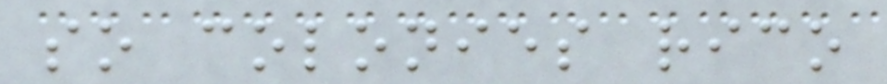so colonies rico
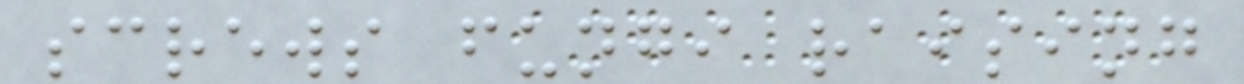screws fungi raising
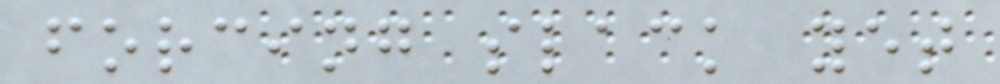forcing slack yet
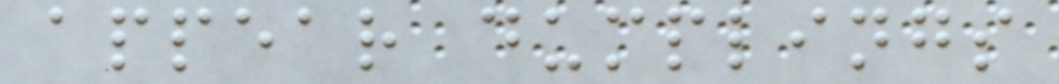appear dumplings
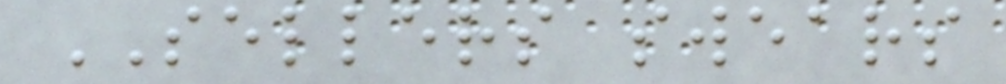SELLERS swears
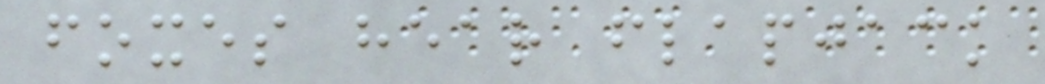foxes hear flapjack
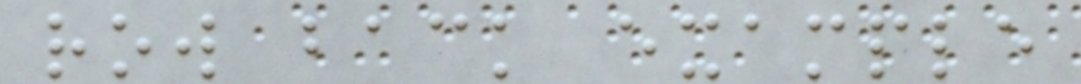row back example
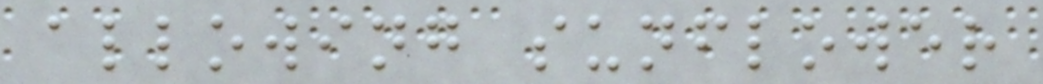allowing sunflower
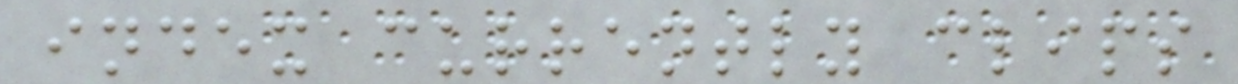index currently clips
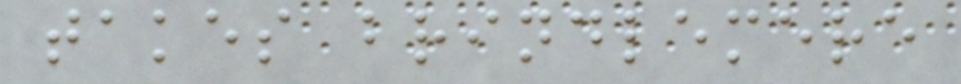takes brindlemere
